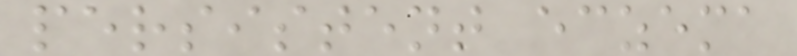persistent eczema
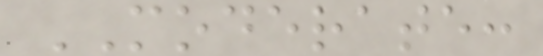MODERATE:
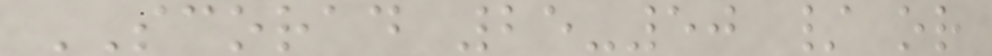SCORAD 25-50 / or
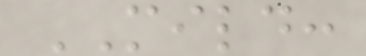MILD:
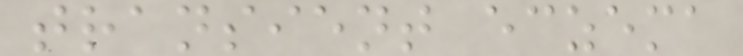transient eczema
